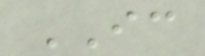IC
